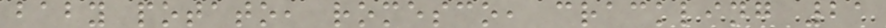baby potato, romesco, crackling 21
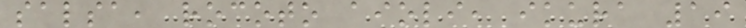salsa, rocoto aioli, ikura 19
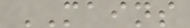MAINS
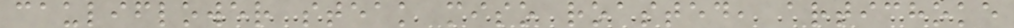cauliflower steak miso roasted, artichoke
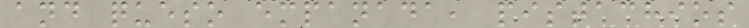and queso empanada, pistachios
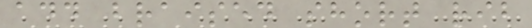add braised short rib
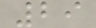29
